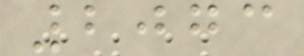2073
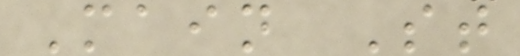Main St
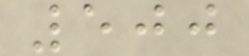500
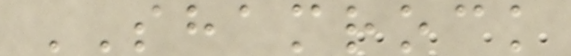SHAMROCK
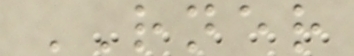RNER
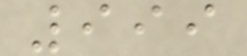999
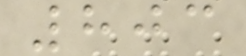803
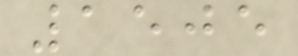1505
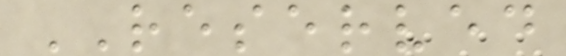RESERVED
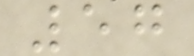57
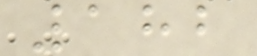182
